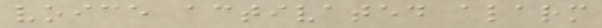voice activated alarm
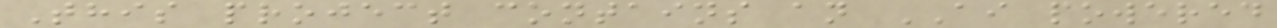This project contains an AI powered
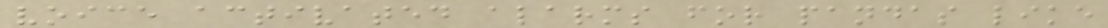voice activated alarms for pandas like
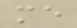me
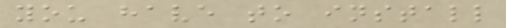you have to install
